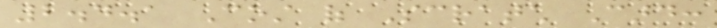2.4.1 Cost of Scratch Card:
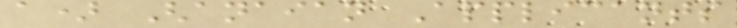a) Ghanaian Applicants
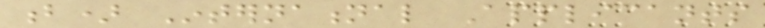b) International Applicants
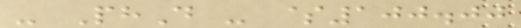- PhD - $100.00
